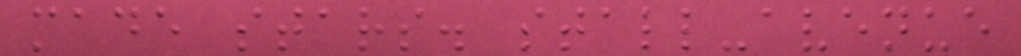made stars. stall-avenue
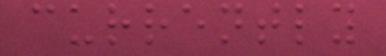currently
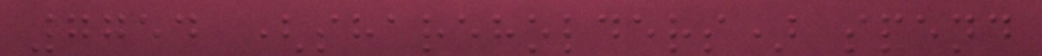7754 (shareholders) spend
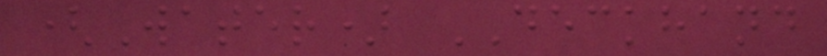(Water) DECKHAND
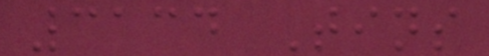3134 Tins
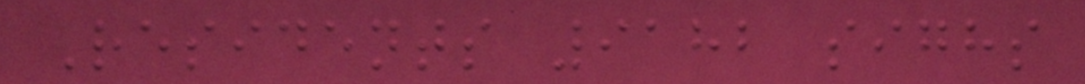Residents 9182 sighs
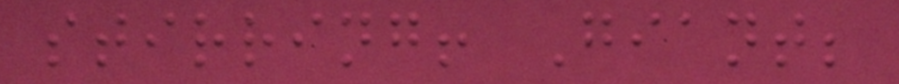stirring! Giant;
